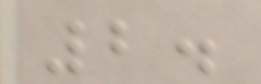2.
